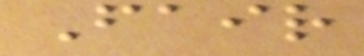Fair
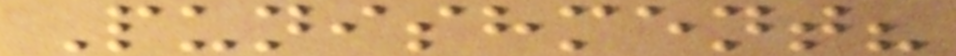Punishment?
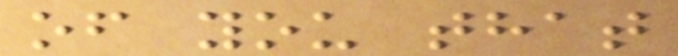of you that
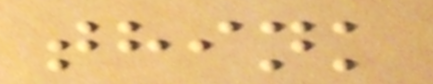think
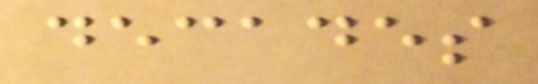decades
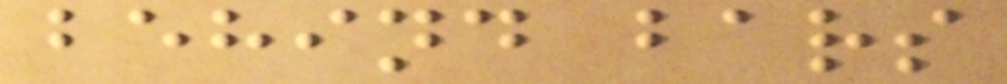behind bars
